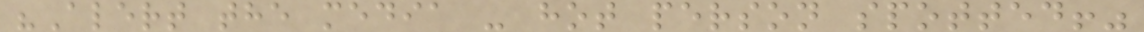"Alert the media - hot person spotted!"
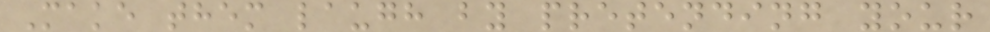Make them laugh by pretending your
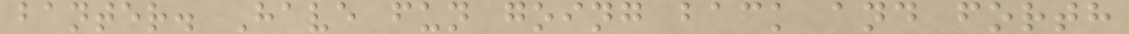banter. Have fun going back and forth
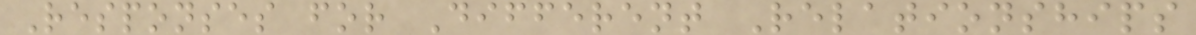Responses for Different Relationships
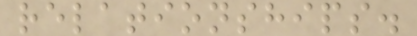relationships.
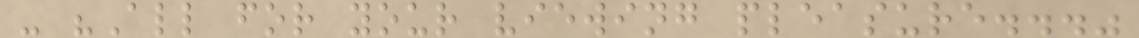- "All for your viewing pleasure..."
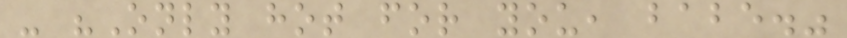- "Only hot for you, babe."
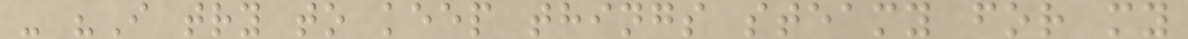- "I try to keep things steamy for my
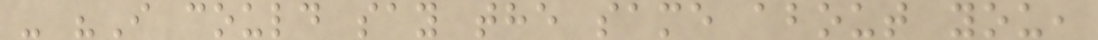- "I could say the same about you,
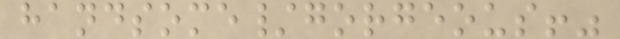handsome/gorgeous!"
